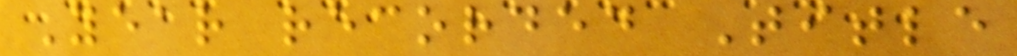Year recorded Title
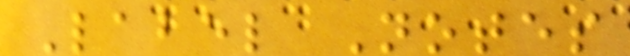Label Notes
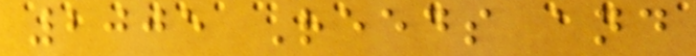2005 Reeds and
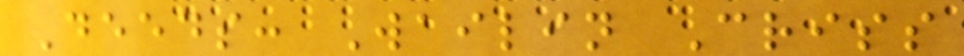Deeds: Wailin Criss
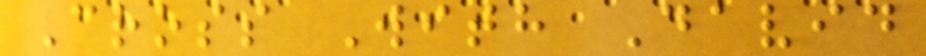Cross With David
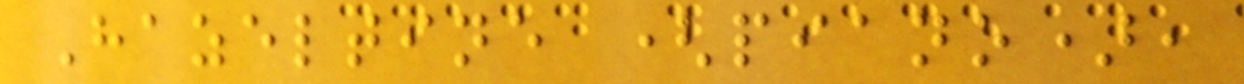Hazeltine (piano),
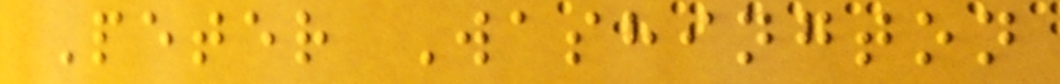Peter Washington
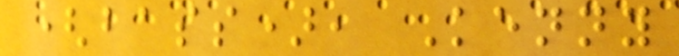(bass), Kenny
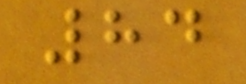84
